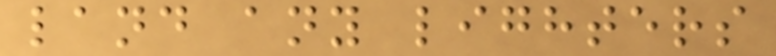land any lighters
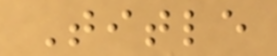Title
